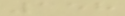158
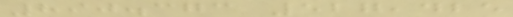890.373 527,425
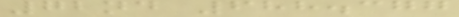72nd 688.377
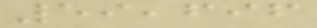59,696
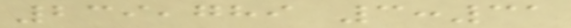239,789 3:31
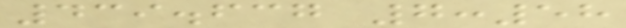439.637 7:58
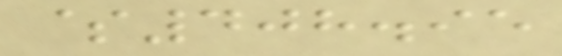$408.95
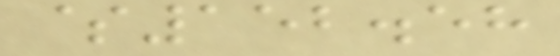$152.58
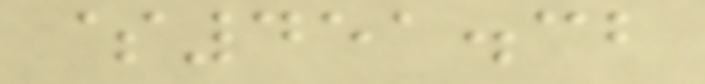$451.32
